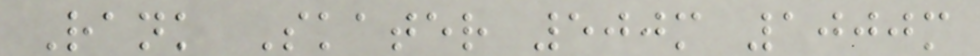Rank Skater 500m 1000m
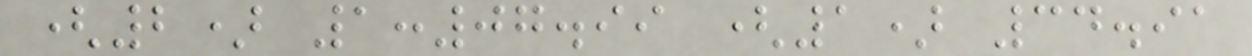(2) 1:07.99 (1) 34.91
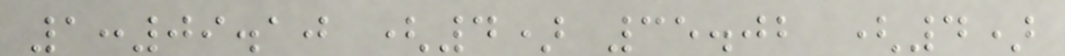1:09.10 (4) 35.02 (4)
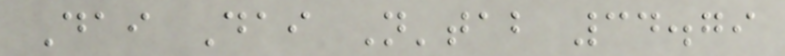Dai Dai N'tab 34.79
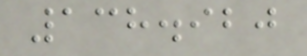138.920
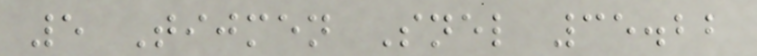5 Tijmen Snel 35.22
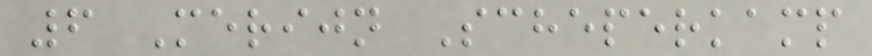6 Merijn Scheperkamp
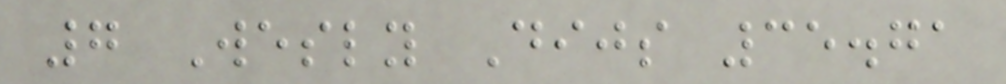7 Wesly Dijs 35.71
